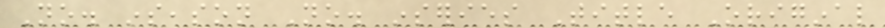No. inseason No. inseries Title Original
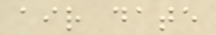air date
